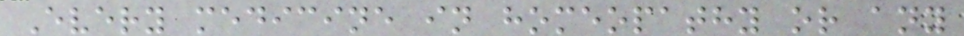Every medicine in homeopathy or any
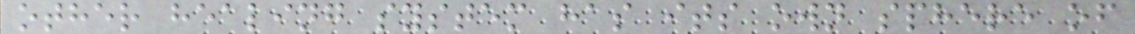other healing system has its own sphere of
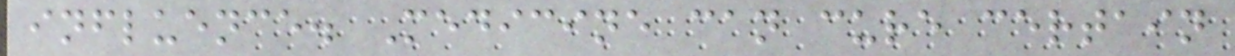influence. Medicine can cure certain
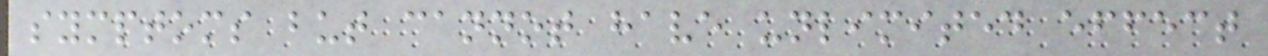symptoms but cannot have unlimited effect
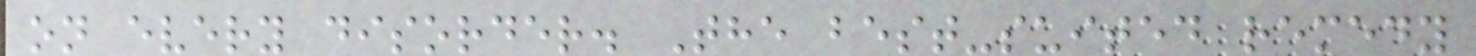on every disorder. The best-suited remedy
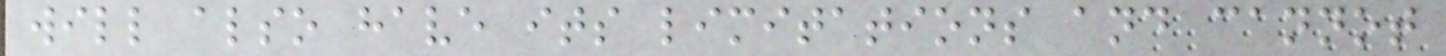will also have its limitations and cannot
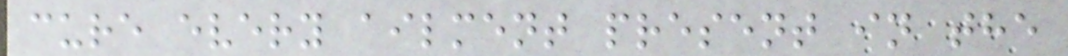cure every ailment present in the
